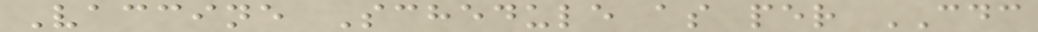Vaccine Schedule as per CDC
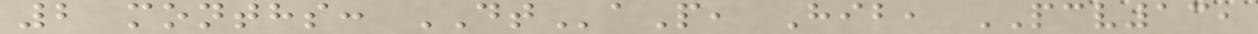2 months: DTaP, Hib, PCV13,
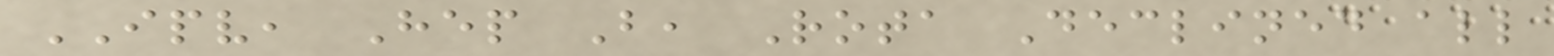IPV, Hep B, Rota Declined all
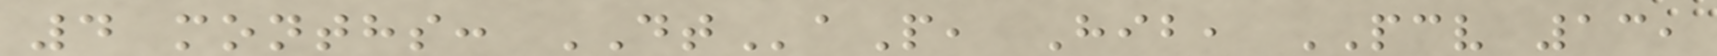4 months: DTaP, Hib, PCV 13,
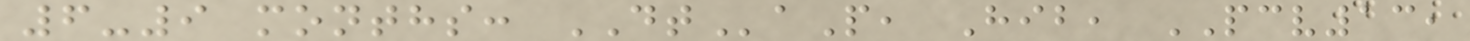6-9 months: DTaP, Hib, PCV13,
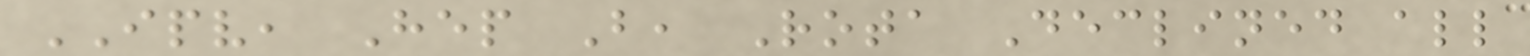IPV, Hep B, Rota Declined all
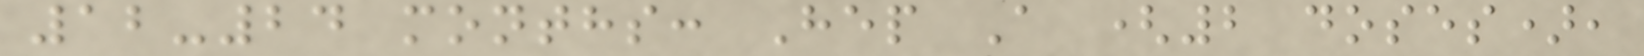12-24 months: Hep A (2 doses),
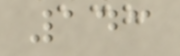143
